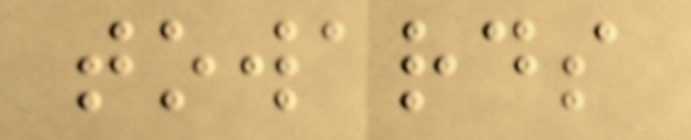towards
